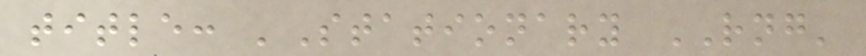title: 'Stationary RNG'
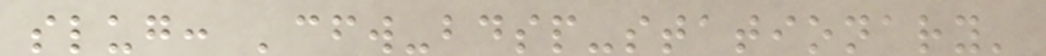slug: 'cfw-bdsp-stationary'
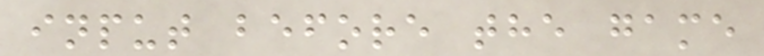input before the game
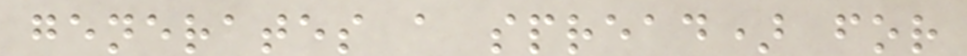generates a spread) for
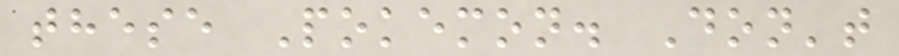these Pokemon. Don't
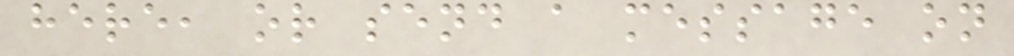here, or send a message on
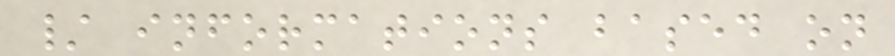/ informations based on
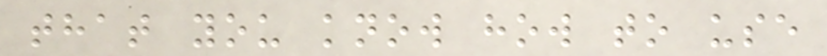that you know how to use
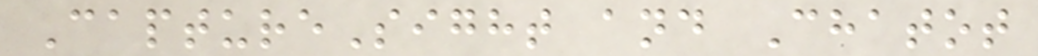CaptureSight and Chatot
